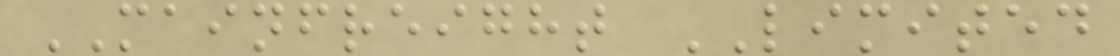MAINFREIGHT LIMITED
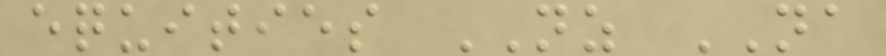equities NZ NA
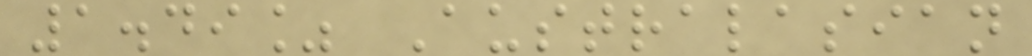1.49% Australasian
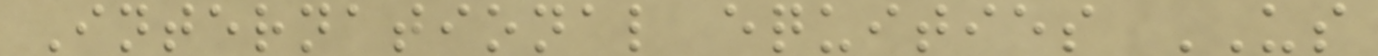International equities US
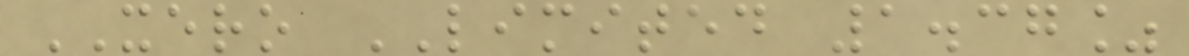XERO LIMITED 1.37%
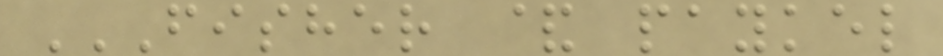FISHER & PAYKEL
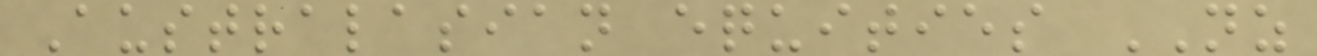Australasian equities NZ
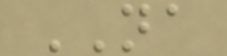NA
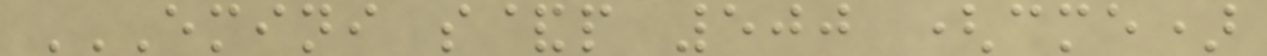EMINI S&P 500 (CME)
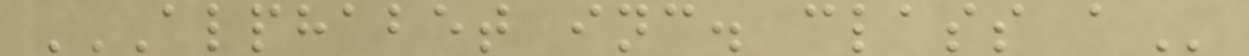ALPHABET INC. CLASS A
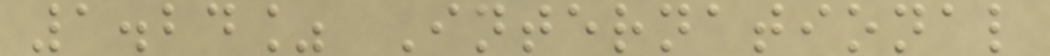1.24% International
